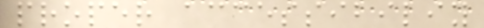proper accessibiliy
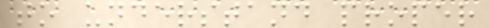to understand proper
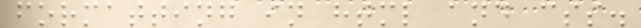formatting in html and css.
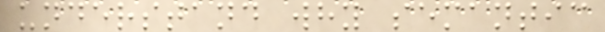understand why semantic
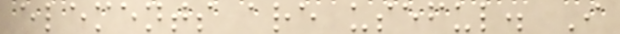elements are useful. I
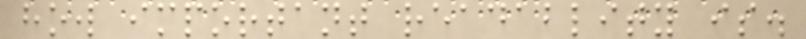how important readablity is.
